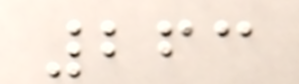263
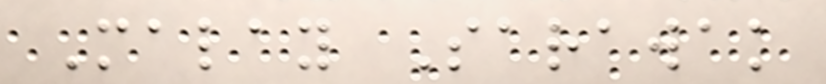Malay Sarawak
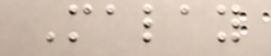Malay
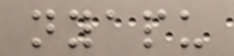nyapu
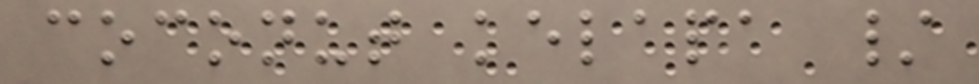coconut kelapa /
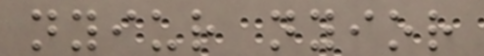nyiur nyior
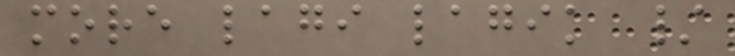more lagi lagik /
